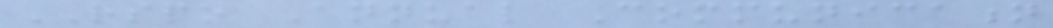RSPO Annual Communication
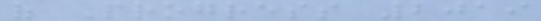of Progress 2019
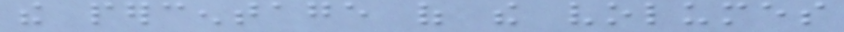the percentage of the volumes
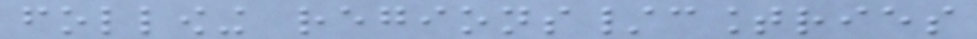following regions/countries
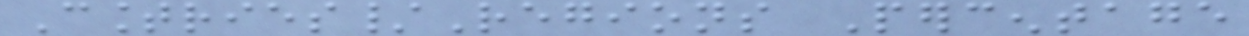Countries/Regions Percentage
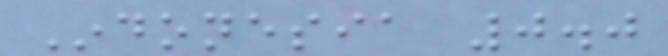Indonesia 0.0
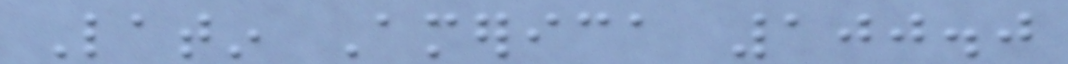Latin America 100.0
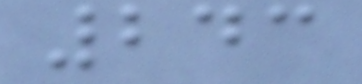243
